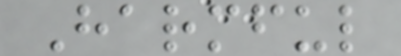Harmful
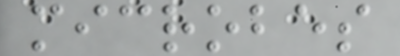microbes
